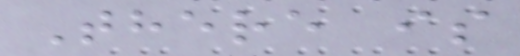There is
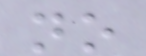no
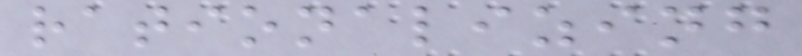rationalizing
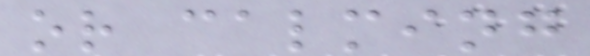or calming
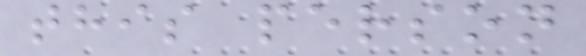this person
